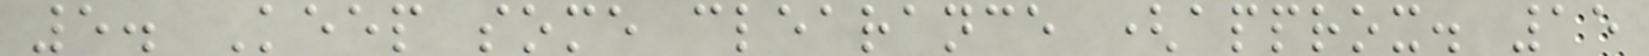5. Keep some clearance (approx. 15
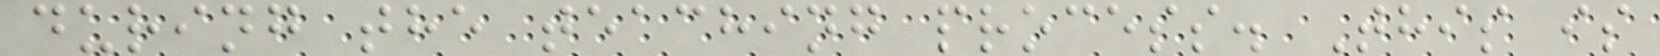during the teaching process. This is
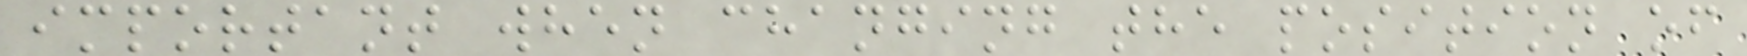important when changing the position of
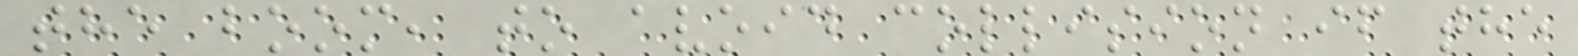the boom, to avoid collision if the
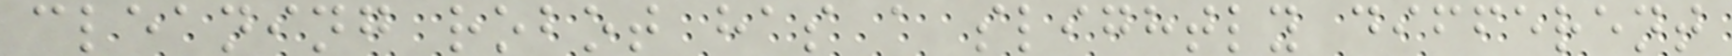cleaning robot has a slightly different
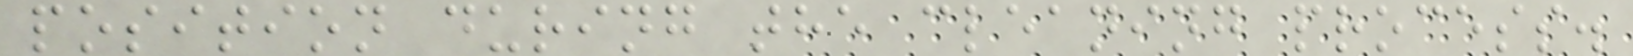position during the cleaning process.
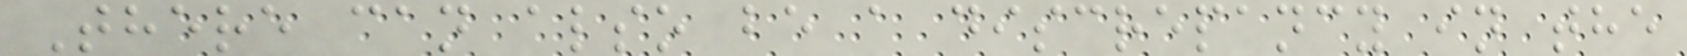There can also be a discrepancy in the
